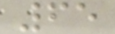65
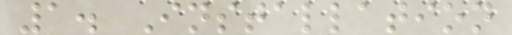1. Installation
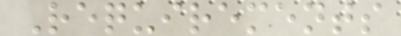Requirements
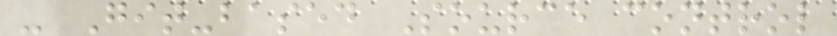- Git-based Source control
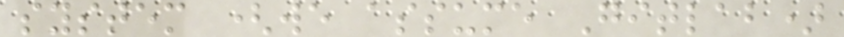system (we assume Gitlab)
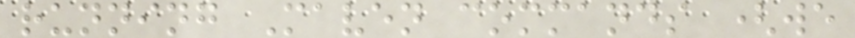running Maven commands (we
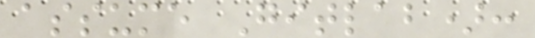assume Gitlab):
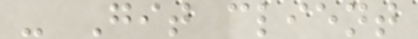- Git client
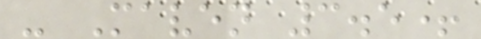- Maven 3.5+
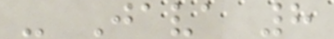- Java 8
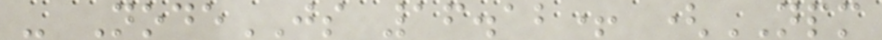- NodeJS 16.12+ (NPM
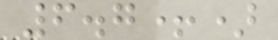6.7+)
